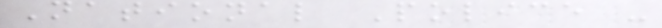National Police -
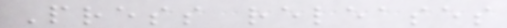Press releases
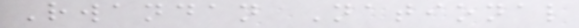Rwandan National
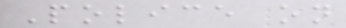Police on
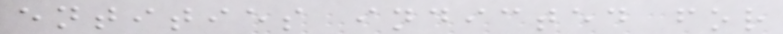entities indicted for
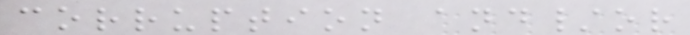corruption and/or
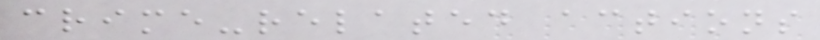crime-related actions
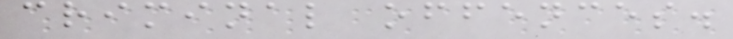criminal offences.
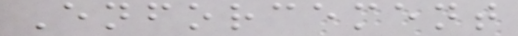Enforcement
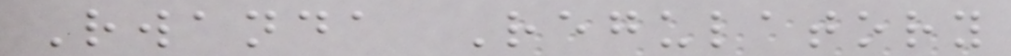Rwanda Regulatory
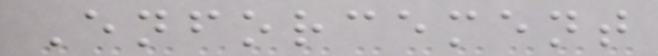Enforcement
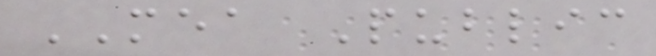MEA Public
